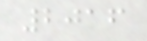2016
